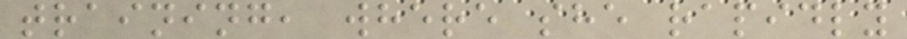training, where she rapidly
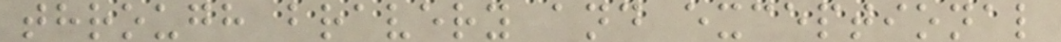through bravery and exceptional
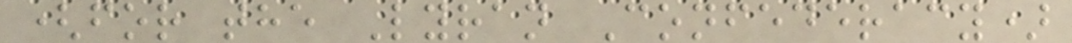(for the Lyran Confederacy)
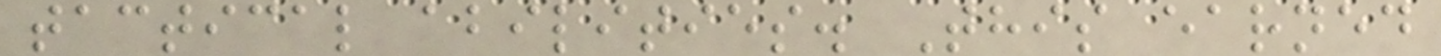tactical abilities. This earned
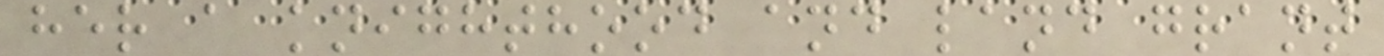her a knighthood and land grant
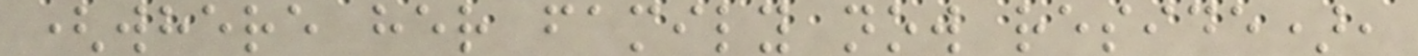(where her family now reside),
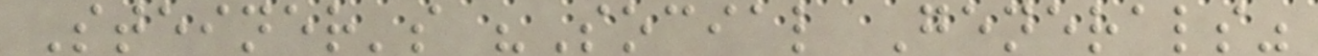Steiner's "Social Generals"
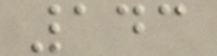143
